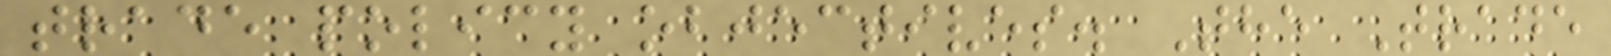trade policy objectives. The Trade
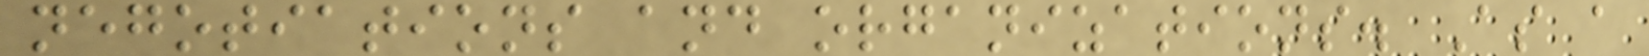negotiations and organizations. As a
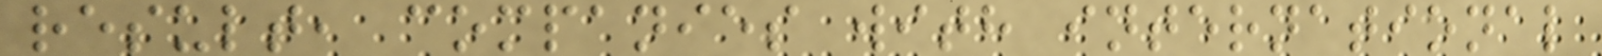result, companies with international
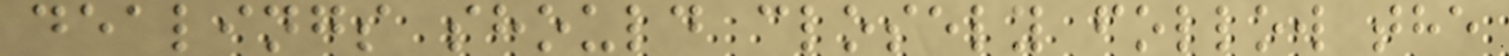dealings should closely follow the
